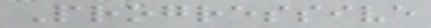Progressive
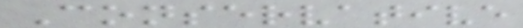Conservative
